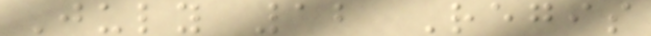July 12 Regis
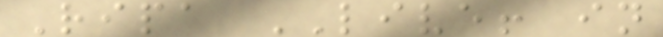Ripa LIVE! in
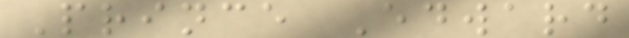Prince Edward
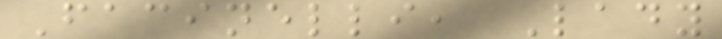Facinelli, Lady
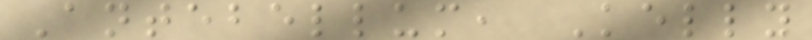Antebellum, Kelly
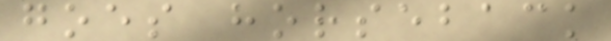goes horseback
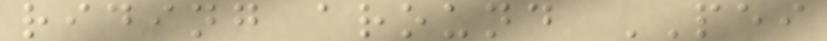riding around PEI
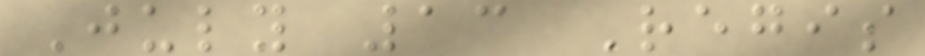July 13 Regis
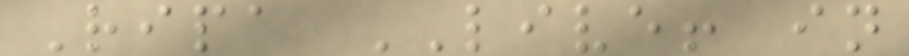Ripa LIVE! in
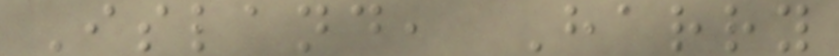Island, Harry
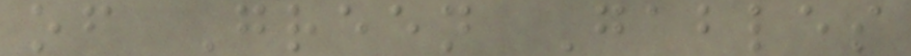of Green Gables
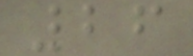26
